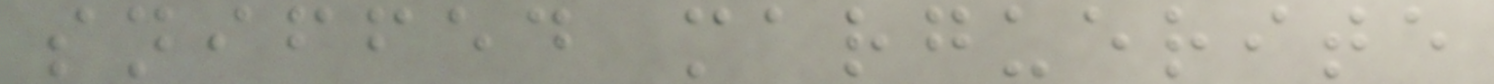sniffed marguerite
